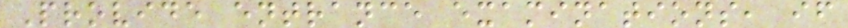Provide entrance examinations, if
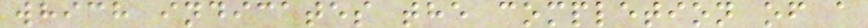which indicates the completion of a
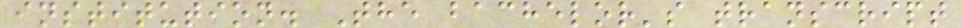institution. The bachelor's transcript
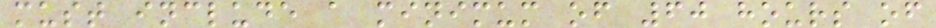must include a minimum of 60 hours of
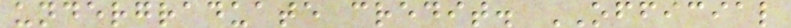undergraduate credit. OFFICIAL
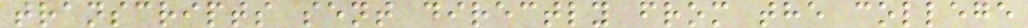transcripts sent directly from the college
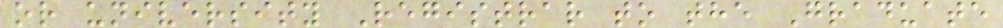or university Registrar to the Graduate
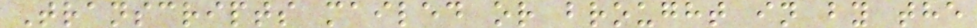Transcripts mailed or brought in by the
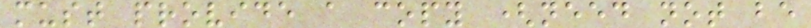must provide a copy (need not be
